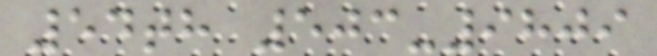54th 503-9809
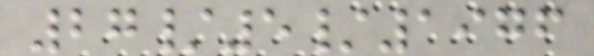27/5/1976
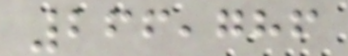266,786
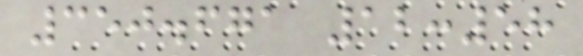350.671 12:58
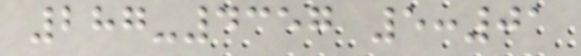287-4357 5:01
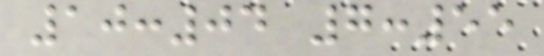10:04 7:55
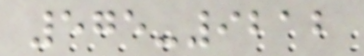575-9212
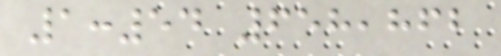1:54 658,862
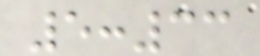5:33
